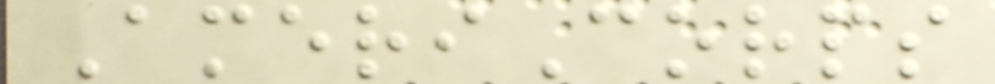AmeriCorps
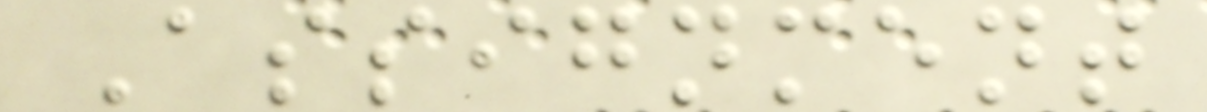Assignment
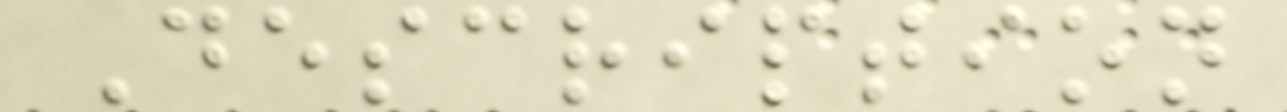Description
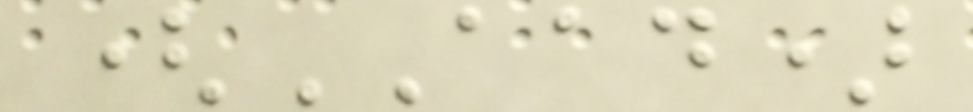(AAD)
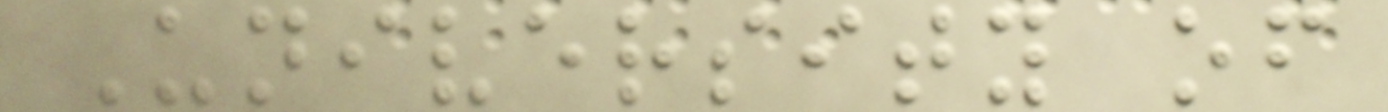University of
